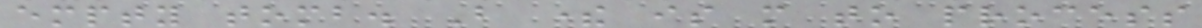empty tomb. But there is more to process
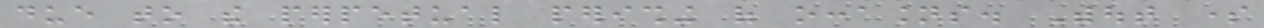due to the perpetual perishing of occasions. Without some
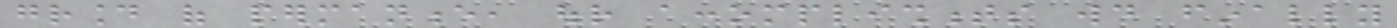ground of permanence, our accomplishments would finally
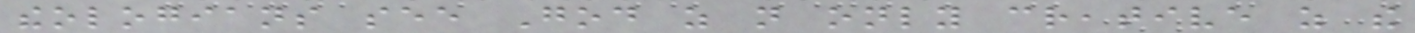theologians see God as not only creative as the
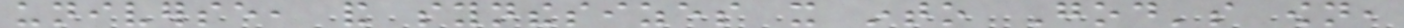universe, and synthesizes it into God's own,
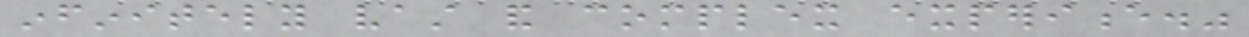infinitely vast and complex experience."
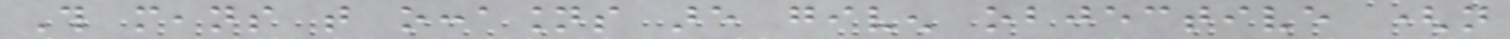This means that occasions are given objective (not
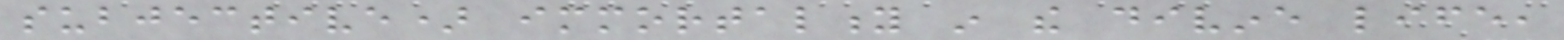subjective) immortality in the divine life,
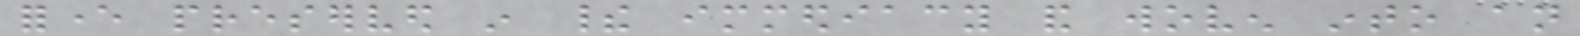forever preserved in their immediacy and woven into an
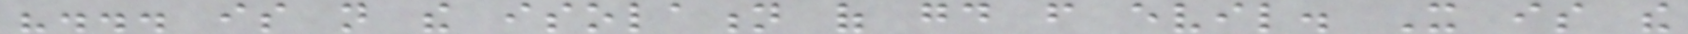"... is not the isolation of good from evil. It is the
